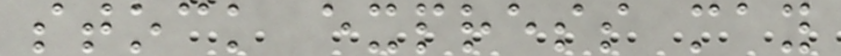stock express may
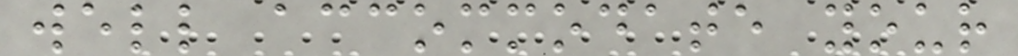well accommodate your
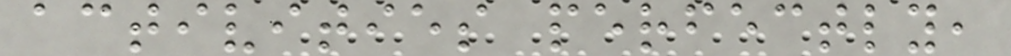activities perfectly,
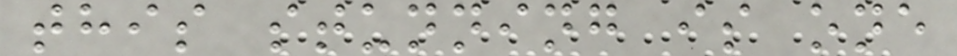this stunning is one
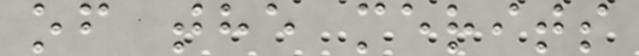of the merits
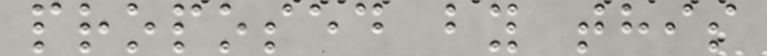proposed by this
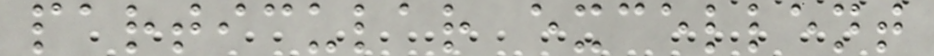particular excellent
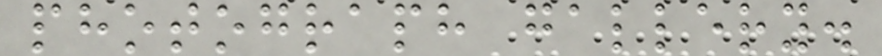photograph gallery.
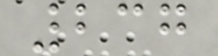237
